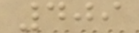409
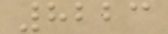8223
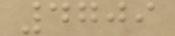4709
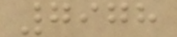7978
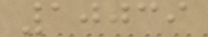10039
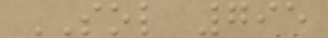SOL 795
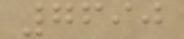7690
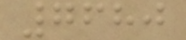7680
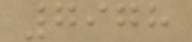7978
